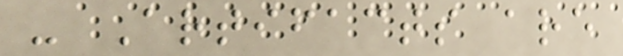- Artifacts are
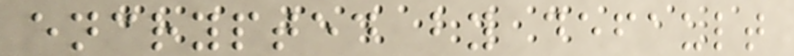encrypted by default
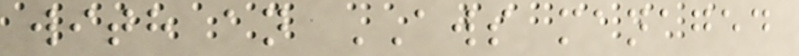with an AWS managed
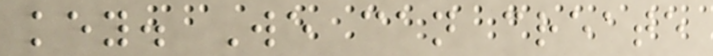key. We can create
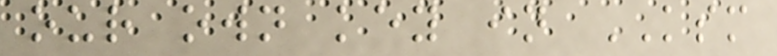our own key in KSM
